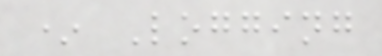* Logging
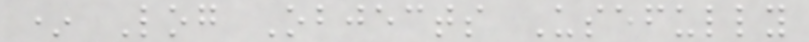* Log Objects Usefully
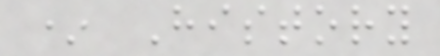* History
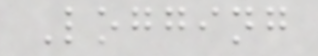Logging
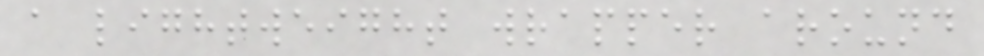a lightweight wrapper around
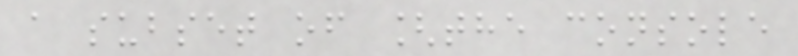a subset of [the console
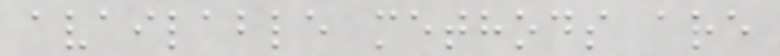available methods are
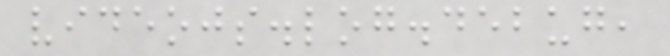videojs.log.debug,
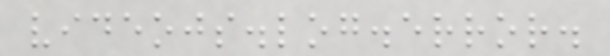videojs.log.error.
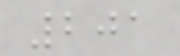201
